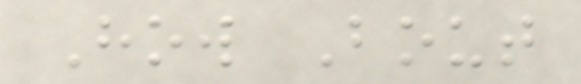How Bout
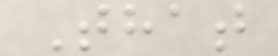That
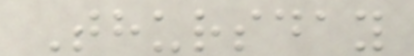Thursday
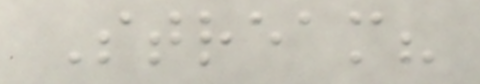Stream?
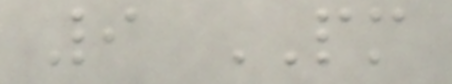9 PM
